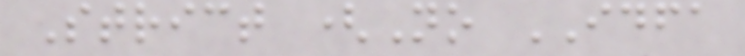Strict (No IDFA
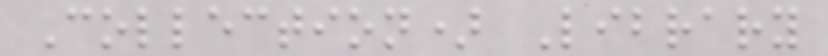Collection) Library
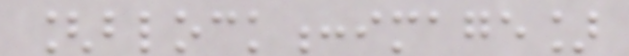[block:image]
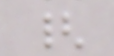{
